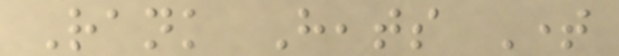Rank Heats Time
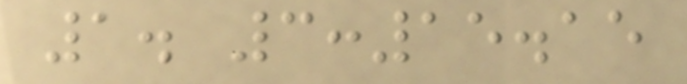1. 3:15.15
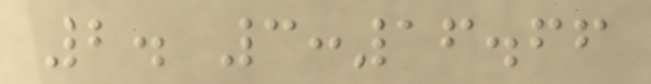2. 3:16.66
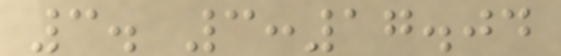3. 3:17.04
